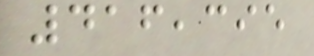416,395
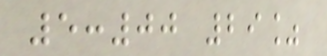5:00 29%
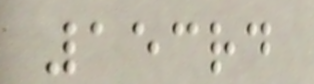153rd
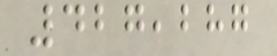427,287
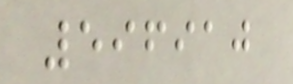596910
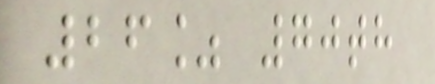26% 70th
